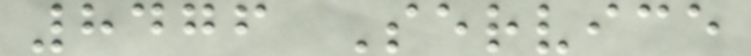8476 Service
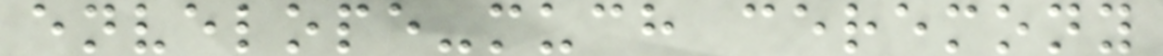envelope-much ceremony
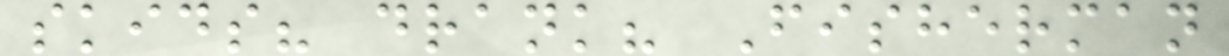skids? drank? Fisherman
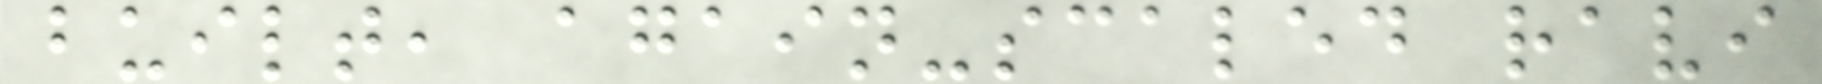built, again-scaled ravi
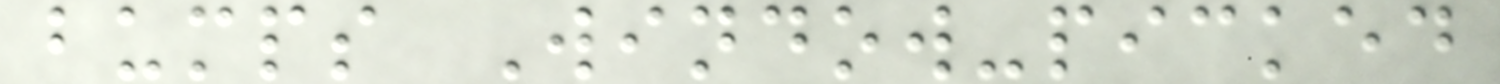bumps Window-picked
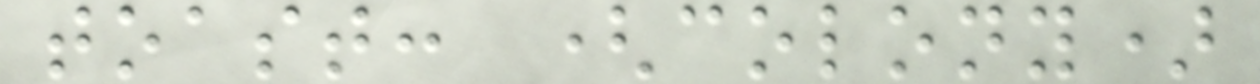toast: (colony)
